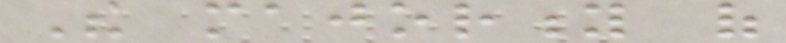The majority of
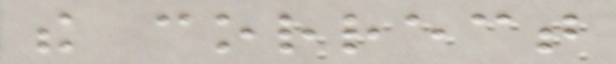the correct
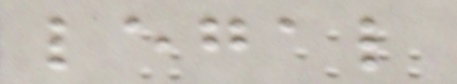legal
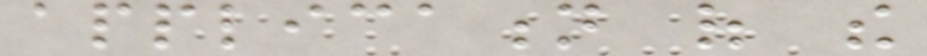application of the
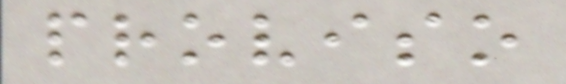proviso
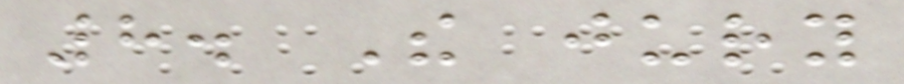8. The jury
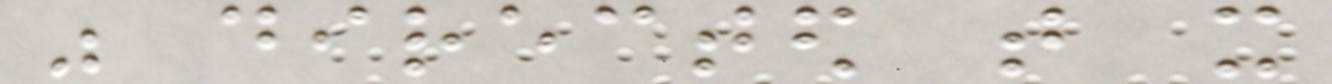was directed that it
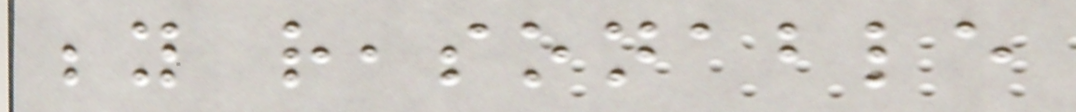beyond reasonable
